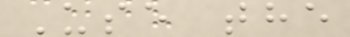Use the
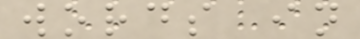words in
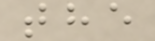the
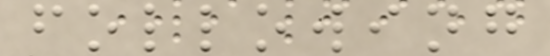following
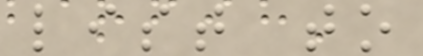list to
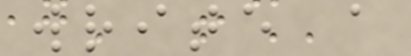write a
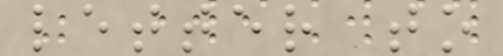letter to
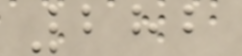282
